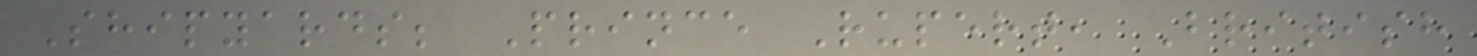Shipyards; Prince Rupert, British
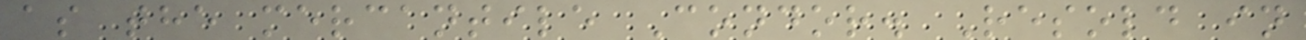as the mercantile Condor. Resold in
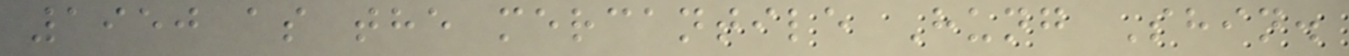1950 as the mercantile Hung Shin.
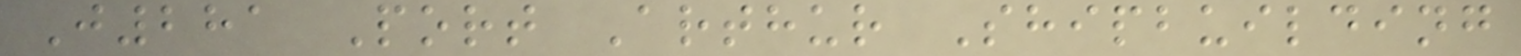J281 Port Arthur Shipbuilding
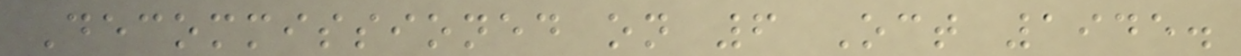Decommissioned on 6 Oct 1945.
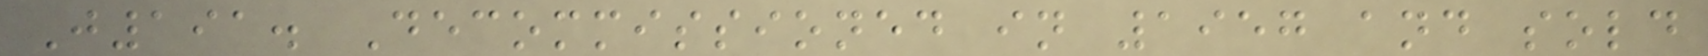J191. Decommissioned in 1957 and sold
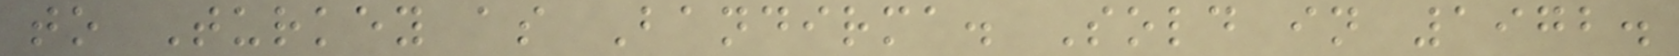to Turkey as Bandirma. Sold in 1972.
